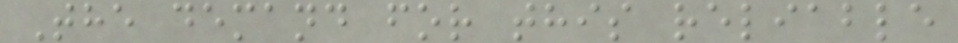The demand for this reliable
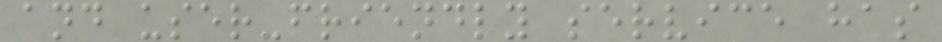and user-friendly service has
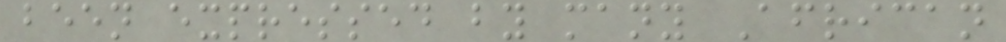been expressed by many African
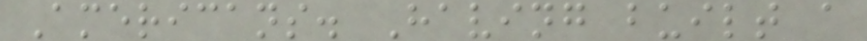Americans. Having built a
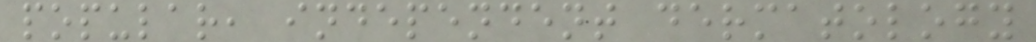popular, independent dermatology
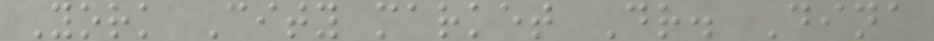York City market Dr. Dina
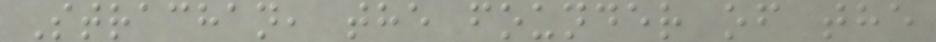Strachan, the founder of the
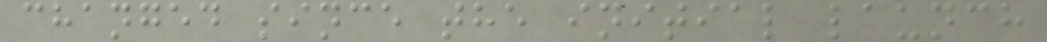changed since the initial launch
